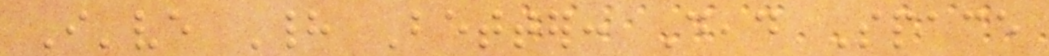I've Had Better: Dead Space
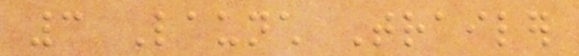3 Launch Trailer
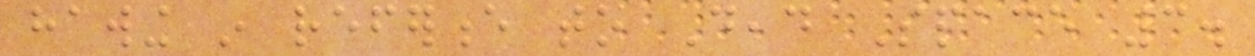hawing in reference to Dead Space 3.
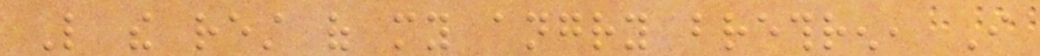Like the rest of my angry brethren, I
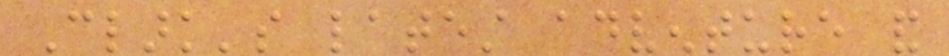Clark's latest adventure and
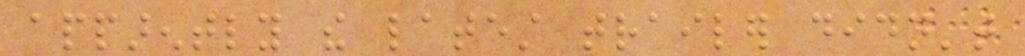apparently the latest trailer didn't
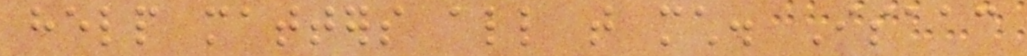help matters all that much. Isaac
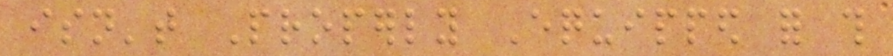isn't Properly Equipped for this
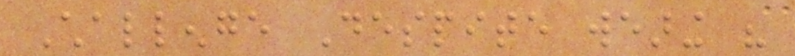Challenge Despite wearing his
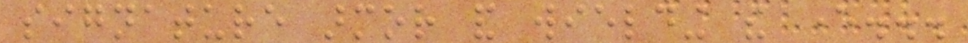signature armor and wielding the ever...
